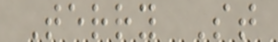Terry St
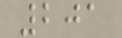201
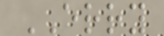ERRY
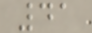41
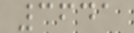3641
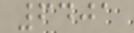6401
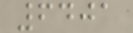6401
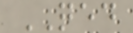QED
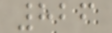826
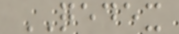QEDEX
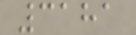3181
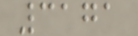3171
